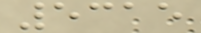5315
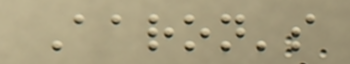Aaron's
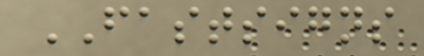FASTSIGNS
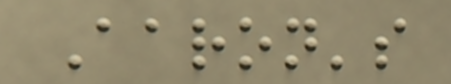Aaron's
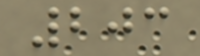203
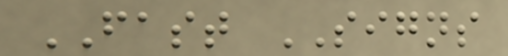FAST SIGNS
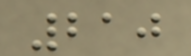210
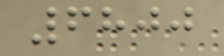6800
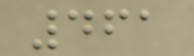461
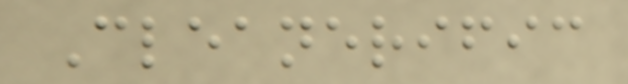Cleanerific
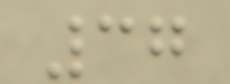37
